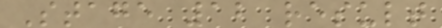Stage 12 result
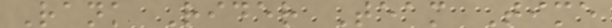Rank Rider Team Time
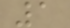1
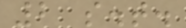2 s.t.
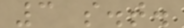3 s.t.
